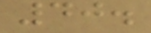40.
